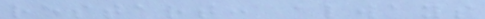restart: always
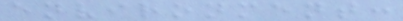environment:
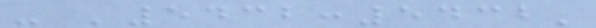- '5432:5432'
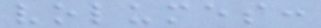volumes:
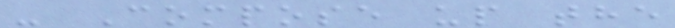- Compose up the
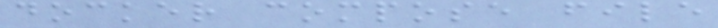docker compose file
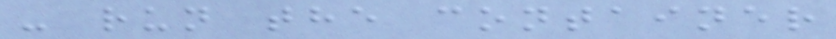- run the container
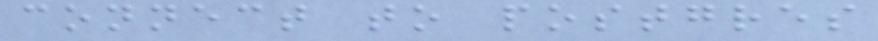connect to postgres
